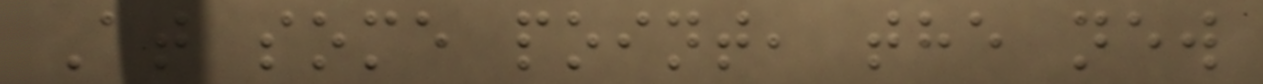At some point, the new
